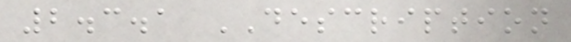2.3.1 DESCRIPTION
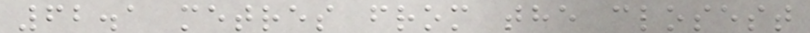62.1 metres from the closest
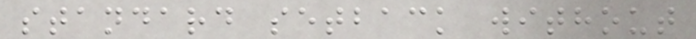standard setback without
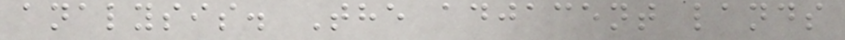analysis. The adjacent lands
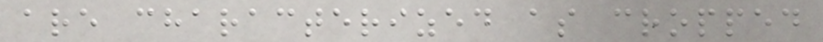are characterized as cropped
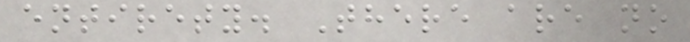entirety. There are no
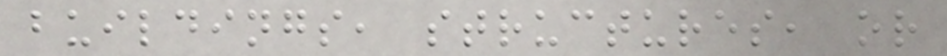buildings, structures, or
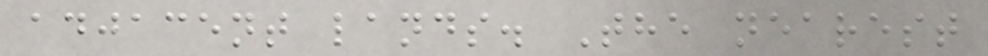adjacent lands. The nearest
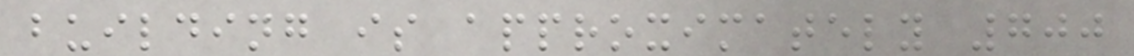building is approximately 700
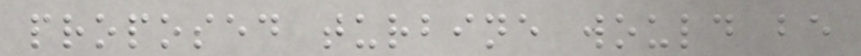proposed turbine would be
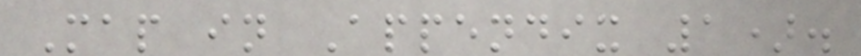Map in Appendix 1).
